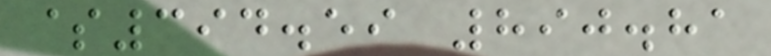$394.59 890.81
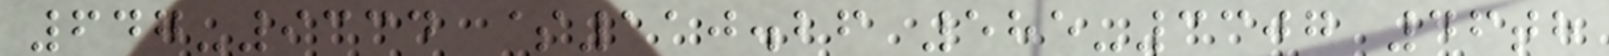647-9334 $110.26 585-3307 46th
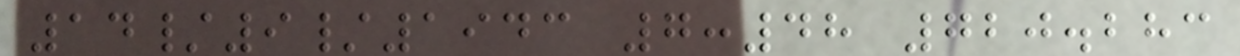14/9/1943 7:48 720.283
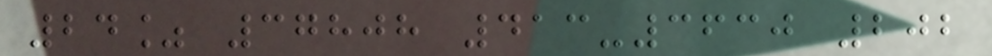24% 37808 413-3630 202
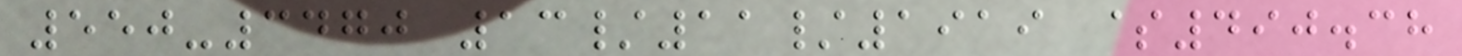550-3470 13/11/1919 $490.38
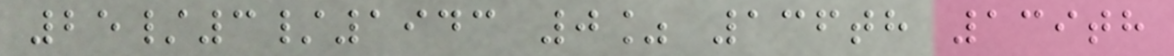25/3/1943 0% 136th 139th
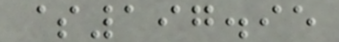$197.95
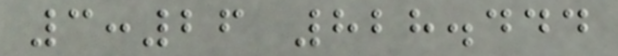3:26 828.444
